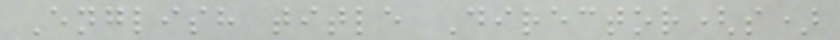English title Director(s)
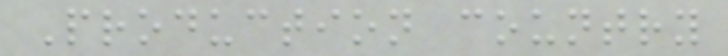Production country
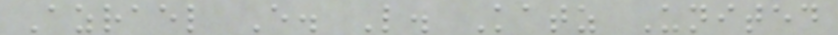Azrael E. L. Katz United
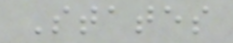States
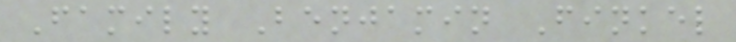Family Benjamin Finkel
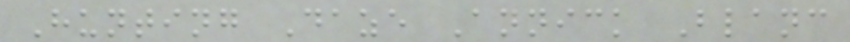Hunting Daze Annick Blanc
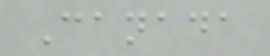Canada
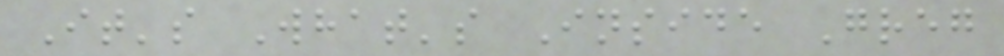It's What's Inside Greg
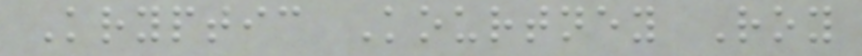Kryptic Kourtney Roy
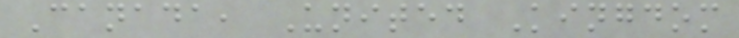Canada, United Kingdom
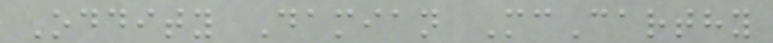Oddity Damian McCarthy
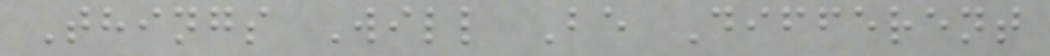Things Will Be Different
